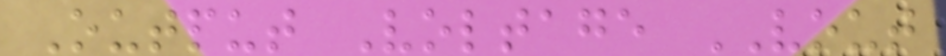Output Voltage VOUT
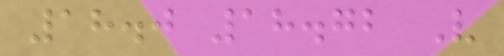18.0 18.72 V
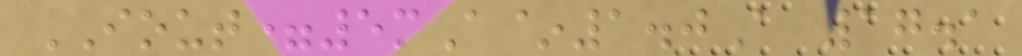IOUT=5mA~1.0A 17.1
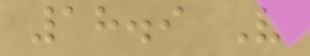18.9 V
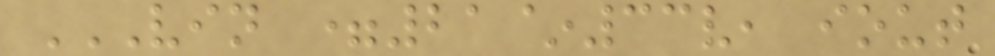VIN =21~33V, IOUT
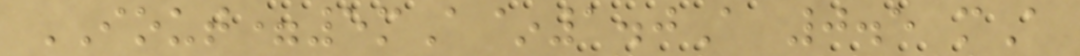IOUT=5mA~1.0A 0.5 mA
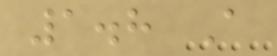1.8 A
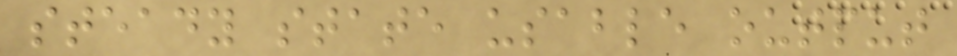steady state usable output
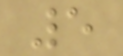5
